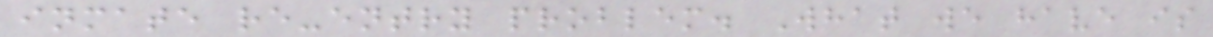inmate re-entry problem. What we have is
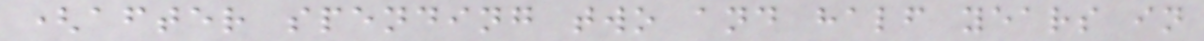(after spending two and half years in
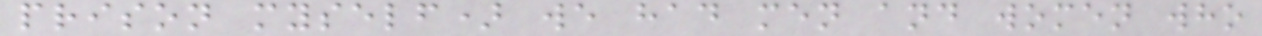prison myself) we had men and women who
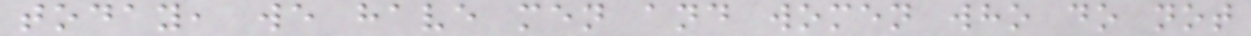today, we have men and women who do not
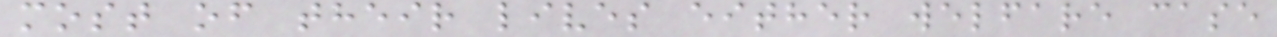most of their lives either welfare case
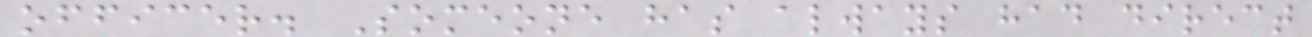officer. Someone has always had direct
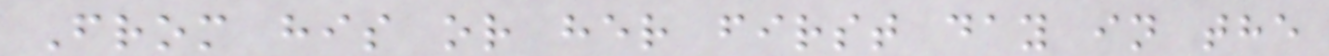From his or her first day in the
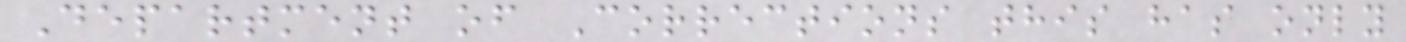Department of Corrections this has only
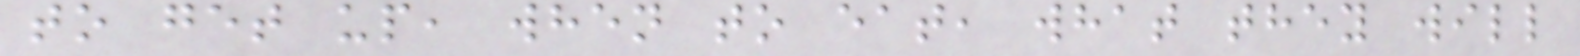to get up, when to eat, what they will
